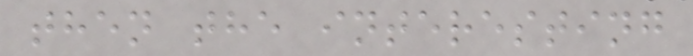then the interesting
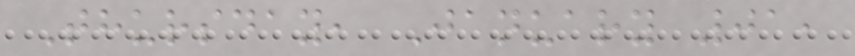Thursday, January 01,
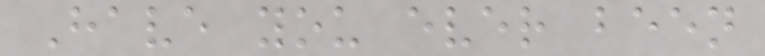Have you ever been
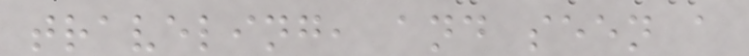traveling, and seen a
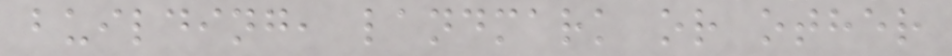building, landmark or other
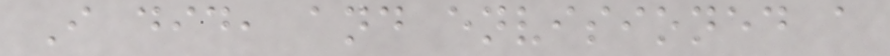I did, and envisioned a
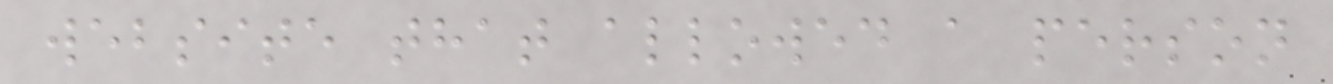website that allowed a person
